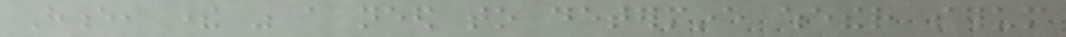Hence, there was a need to determine whether serum
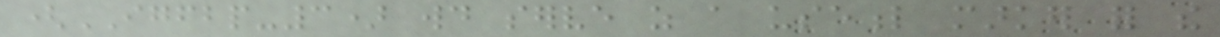(IGFBP-3) would serve as a useful marker for the
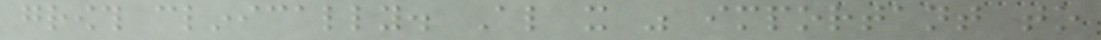growth clinically. Also it was important to
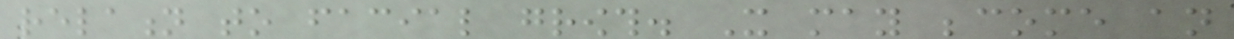relation to facial growth. It may become an
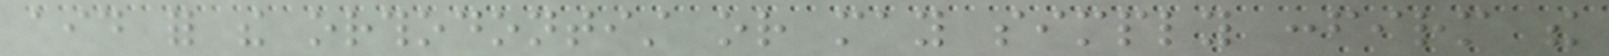aid for the orthodontist or may simply confirm the
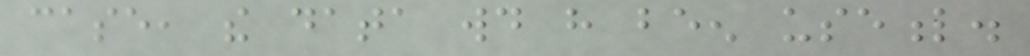case, the data would have been useful.
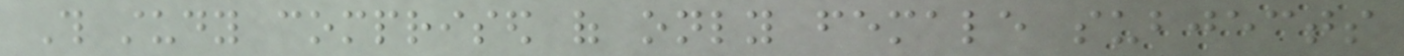This study comprised of only female subjects
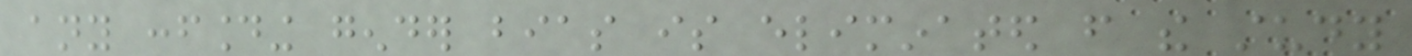any confounding gender bias is eliminated from the study
